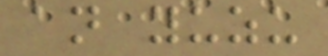an yuzu
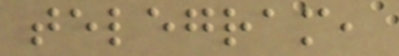telegram,
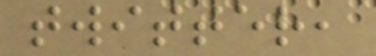twitter,
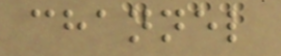channel
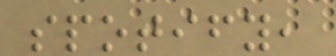spotify,
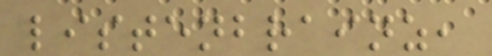listenbrainz,
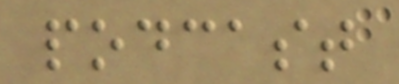podcast
